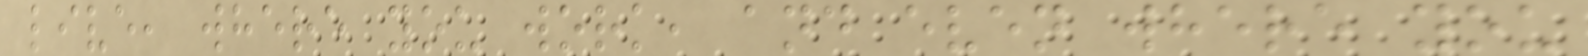live, where you work, and even where you
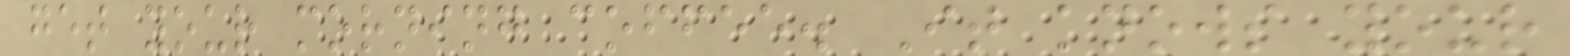get your morning coffee. It knows your
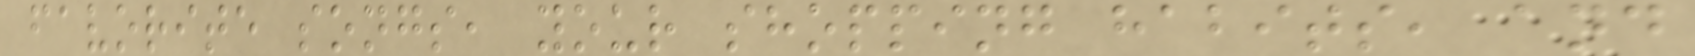favorite songs, your shopping habits, and
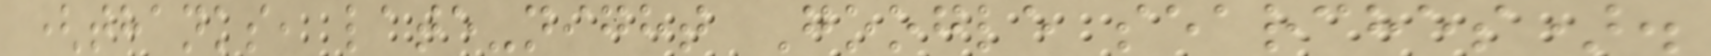(thanks, late-night Google searches).
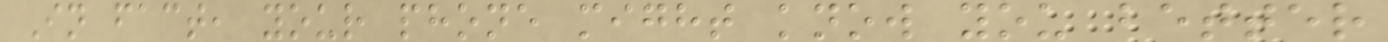In fact, your phone might know you better
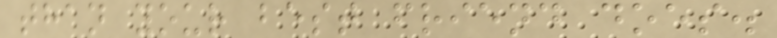than your best friend does.
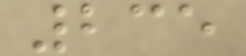235
